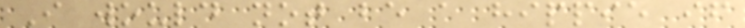I would not be a hippie if
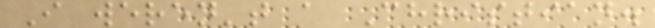I weren't a Christian.
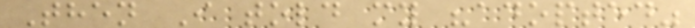Then I told my "adopted"
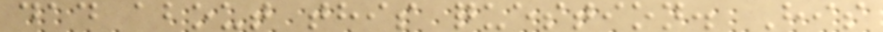dad about this question. His
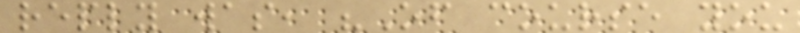reply was, "Of course you
